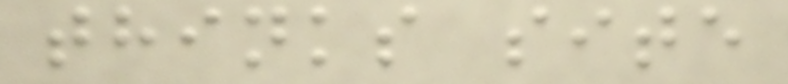thinks site
